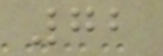72
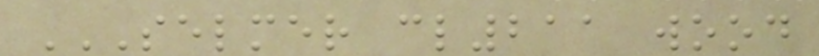SELMER CL211 WOOD
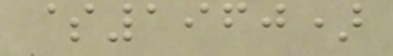$1960)
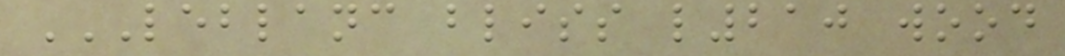LEBLANC BLISS L210 WOOD
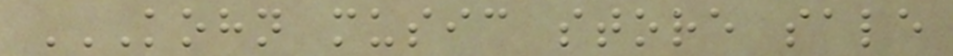KOHN MUSIC STORE SALE
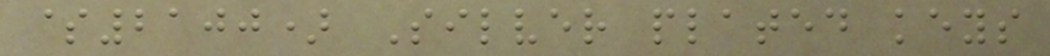$2100) Silver plated keys
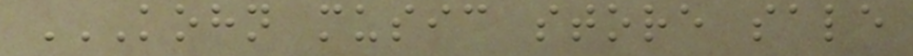KOHN MUSIC STORE SALE
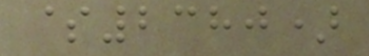$2380)
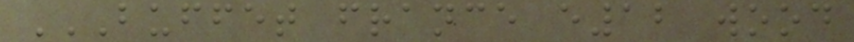BUFFET FRANCE E12 WOOD
